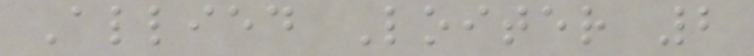Allied Loiter 2
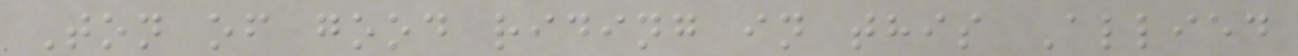Ton of good riding in this Allied
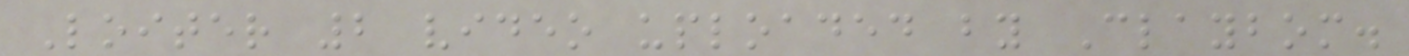Loiter 2 video uploaded by Claybom.
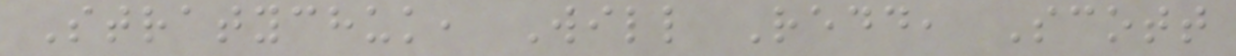Stratychuk, Will Redd, Scott
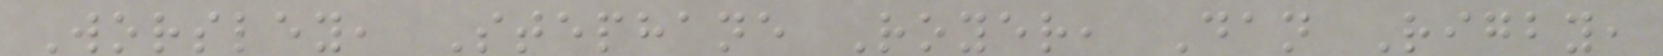Worsley, Stephane Royer, Dan Rigby,
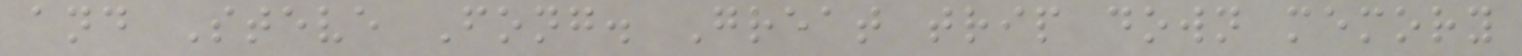and Steve Fong. Great trip down memory
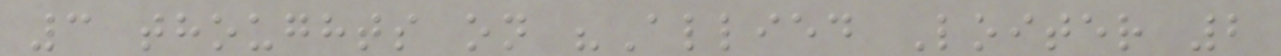3 thoughts on "Allied Loiter 2
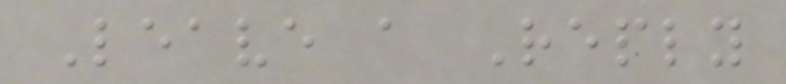Leave a Reply
